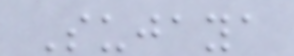Sujaya
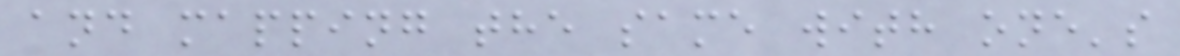and mapping the same with one's
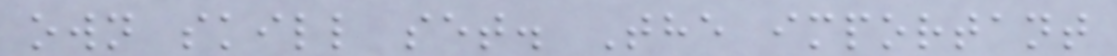own skill set. The important
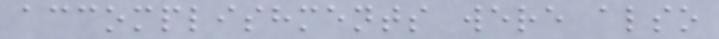accomplishments were also
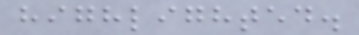highlighted.
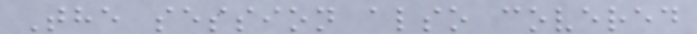The session also covered
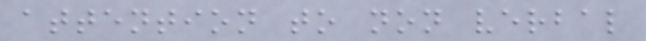attention to non verbal
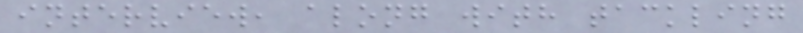interview, along with tackling
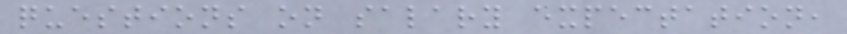questions on salary expectation,
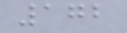172
